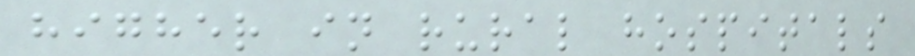higher in rural hospitals
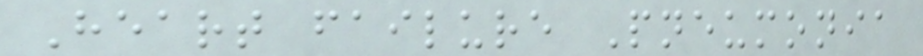Heart failure Pneumonia
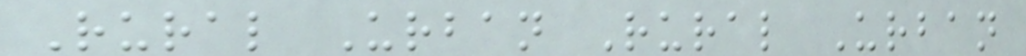Rural Urban Rural Urban
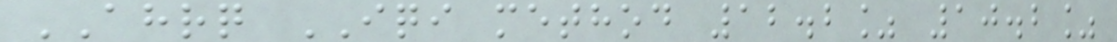AHRQ IQI method 12.2% 10.2%
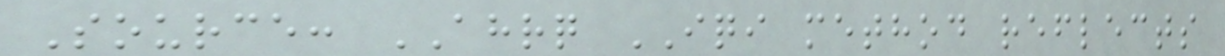Source: AHRQ IQI method reflects
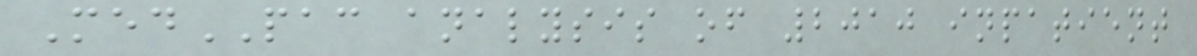MedPAC analysis of 2010 inpatient
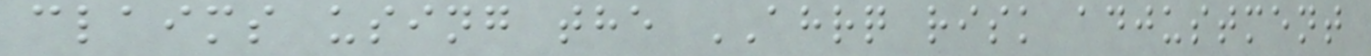claims using the AHRQ risk adjustment
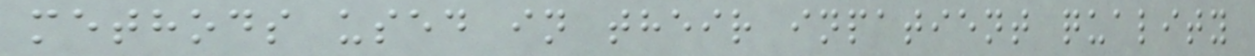methods used in their inpatient quality
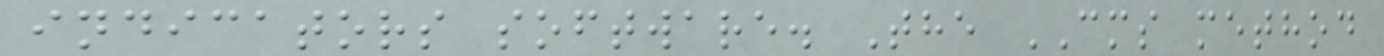indicators software. The CMS method
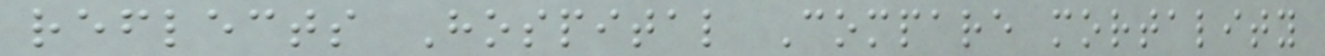reflects Hospital Compare mortality
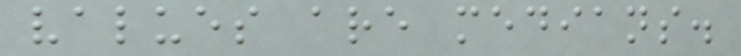values are medians.
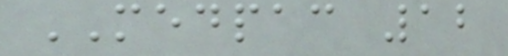MEDPAC 12
